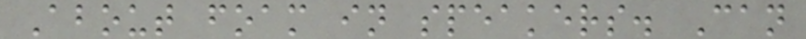About foam in speakers. Can
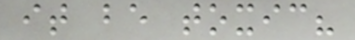it be toxic?
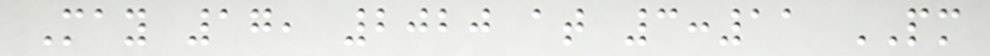May 17, 2020 at 3:11 PM
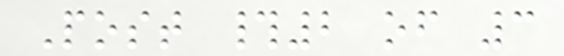Post #2 of 3
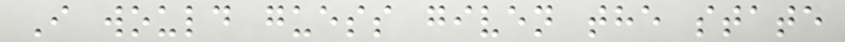I would guess given the state
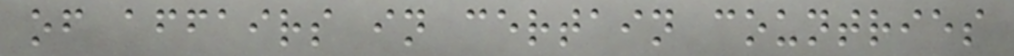of affairs in certain countries
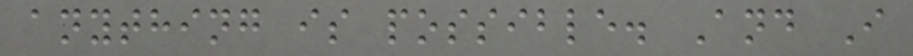anything is possible. And I
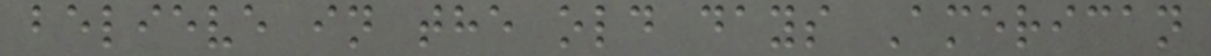believe in the old days American
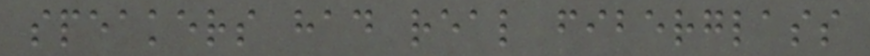speakers had real fiberglass
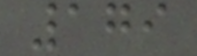179
